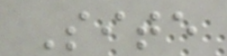Site
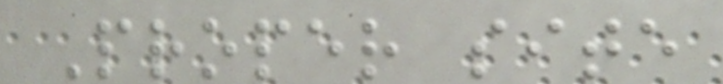Proper site
